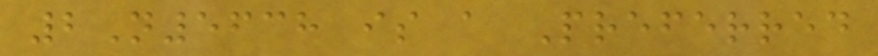2N5638 is a Preferred
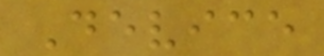Device
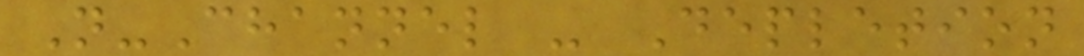N-Channel - Depletion
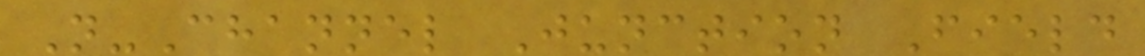N-Channel Junction Field
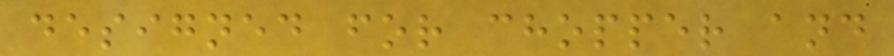designed for chopper and
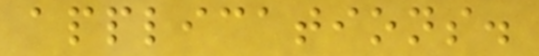applications.
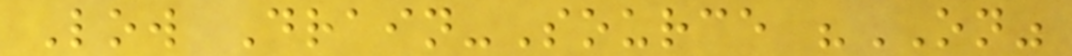Low Drain-Source "ON"
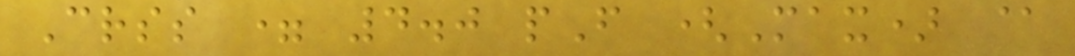Crss = 4.0 pF (Max) @
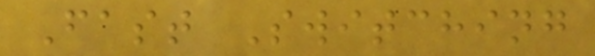Fast Switching
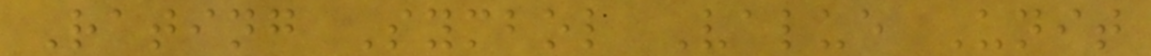Rating Symbol Value Unit
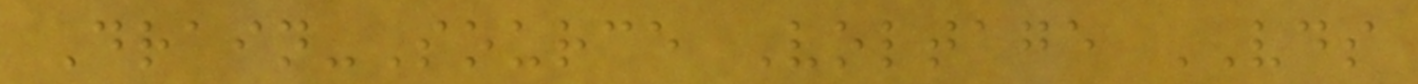Drain-Source Voltage VDS
